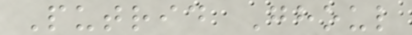Putrid Ghoul
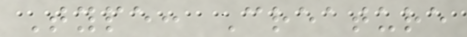Type: Creature
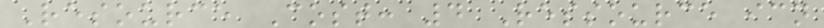Resource Cost: 4 Ressource icn
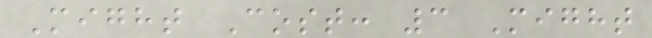Might Cost: 3 Might
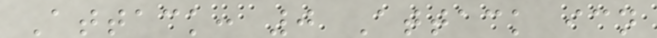Attack: 0 Attack icn
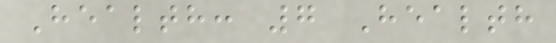Health: 7 Health
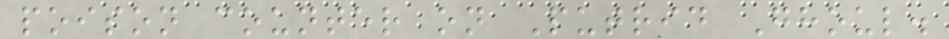poison counter on Putrid Ghoul.
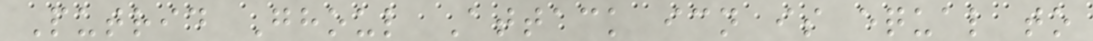Putrid Ghoul Attack icn is equal to
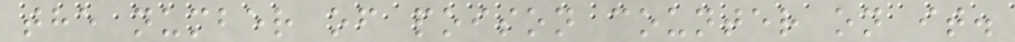the number of poison counter on it.
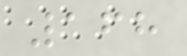168
